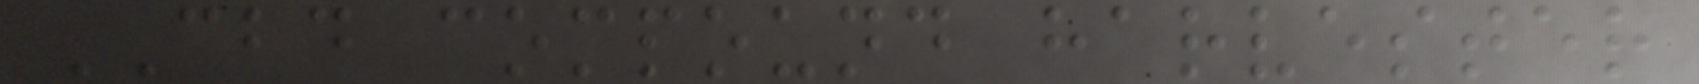CBD compound harvester
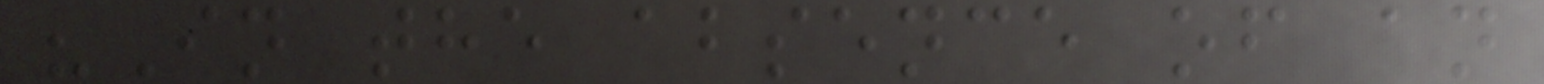"In the absence of an
